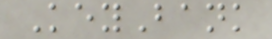KeyBank
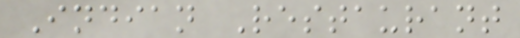Indian Restaurant
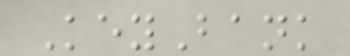KeyBank
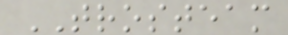TROSTEAM
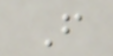F
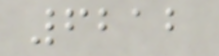6212
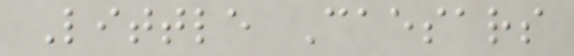Little Caesars
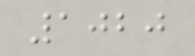1020
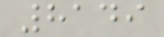8149
